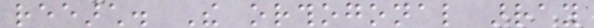reearch. The orthogonal array
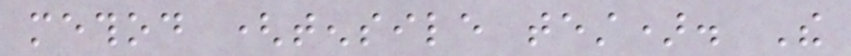method (tensile test). The
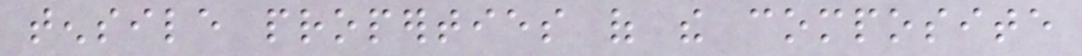tensile properties of the composite
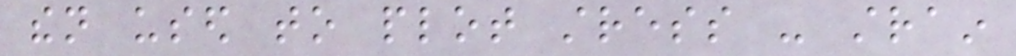then used to plot stress - strain
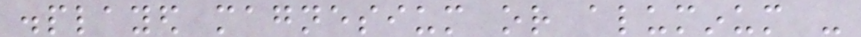displayed magnesium or aluminum -
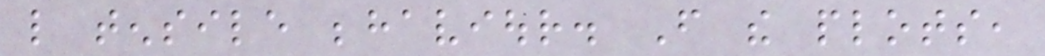like tensile behaviour. From the plots,
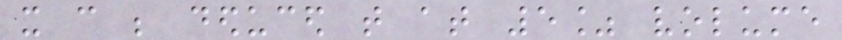it can be deduced that at 5% volume
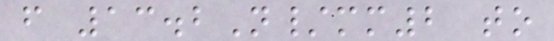from 13.2N/mm2 to
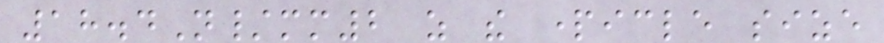18.4N/mm2 as the particle size
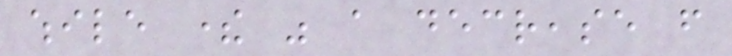while there was a decrease from
